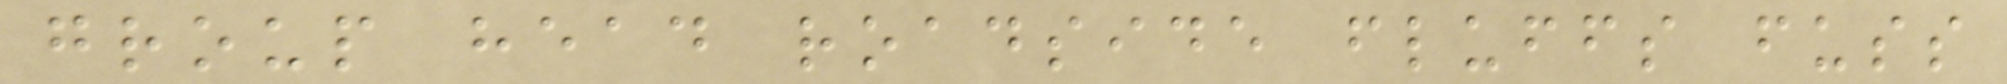group head roadside fluffs fuss
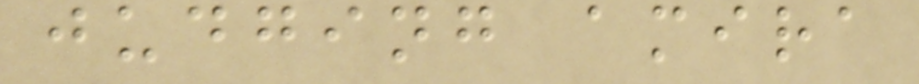judging amira
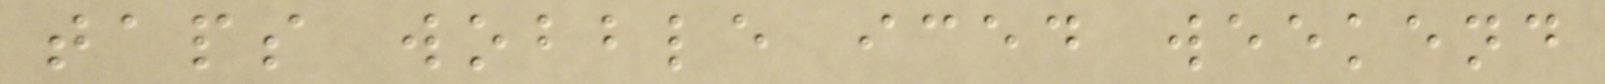taps wobble iced weekend
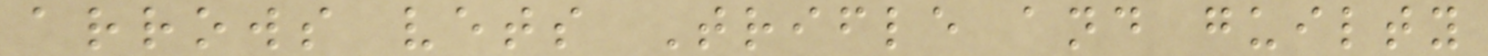arrows vets Trifle and guilty
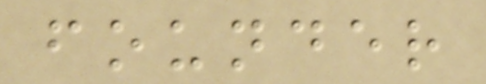founder
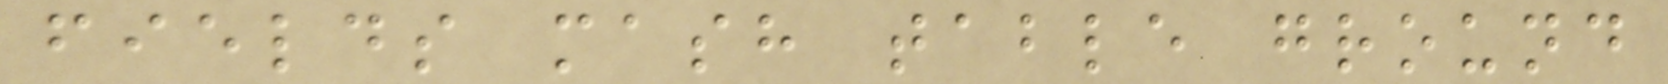fields mash table ground
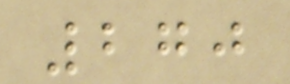270
